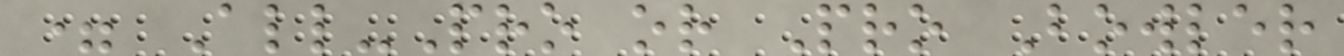= All-Pro or Pro Bowler
